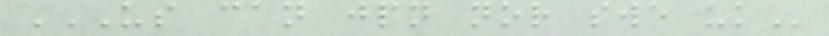US CAN JPN NOR SWE UK
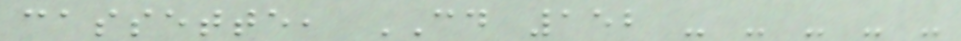cassette, CD 152 - - - - -
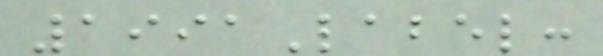1991Label:
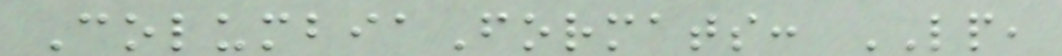ColumbiaFormats: LP,
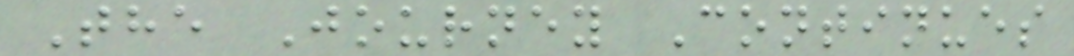The Journey Continues
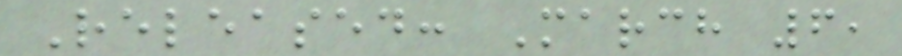Released: March 6,
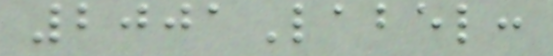2001Label:
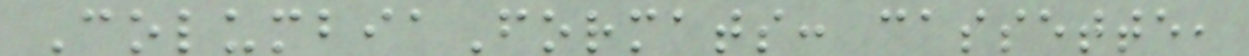ColumbiaFormats: cassette,
